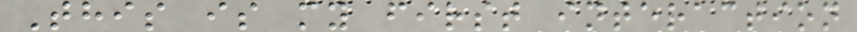This is my first interaction
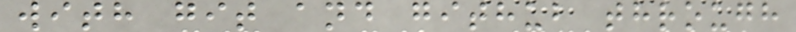with git and github through
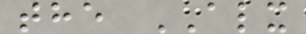the ALX
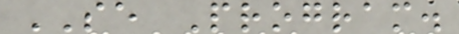SE Program.
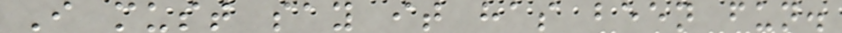I must say it has been fun.
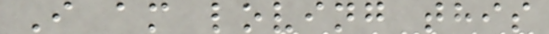I am loving this
